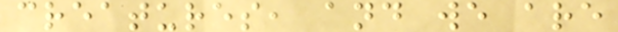creatures, and we are
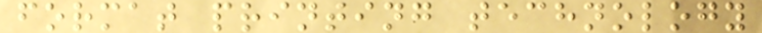format printing technology
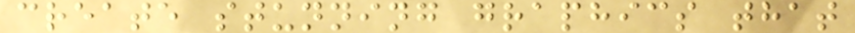create stunning graphics that
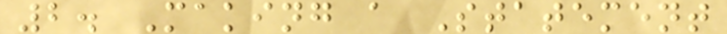2. Making a Statement
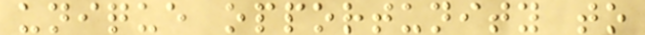unique opportunity to
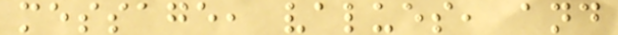message, values, and
